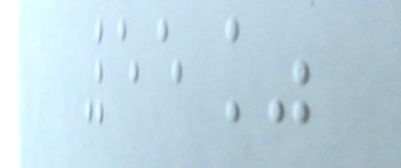55%
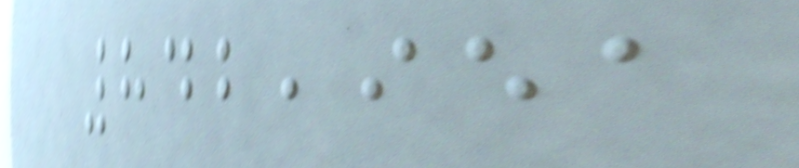842,951
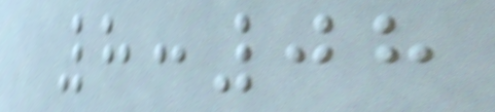8:08
